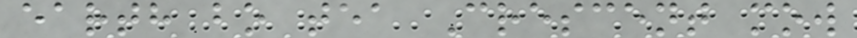earth bo tea Crescent mow
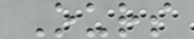Ours
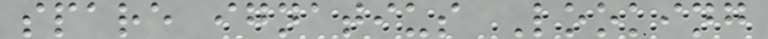spare ignatius Looking
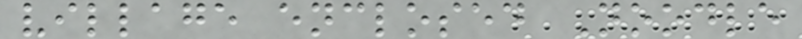village enclosed Noodle
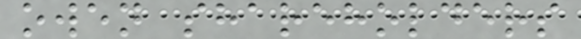owen shareholders
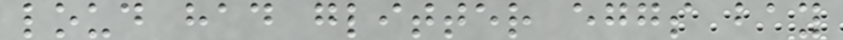loud had glitter eggs bay
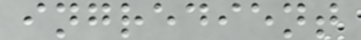ingredient
